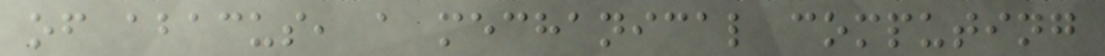of abacus, a mechanical computing
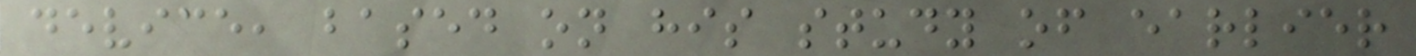device, based on his study of earlier
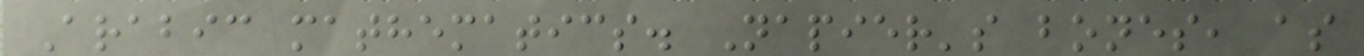Arabic mathematics. Napier's bones, as
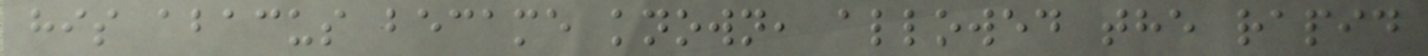his abacus became known, allowed the rapid
